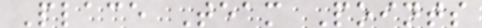Place Team Points
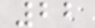22
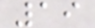19
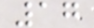17
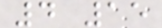4 15
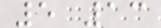5 13
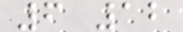6 12
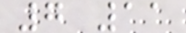7 11
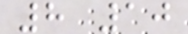8 10
